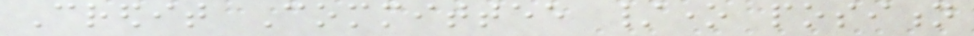Credit Committee /one position
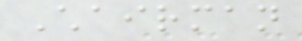Chairman
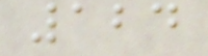124
